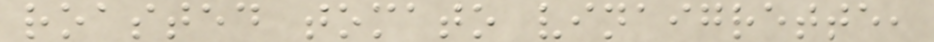roasted tomato vinaigrette,
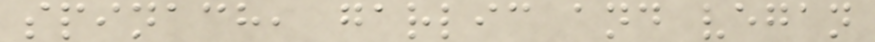spinach, garlic and vegan
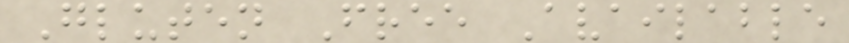Gluten Free Available
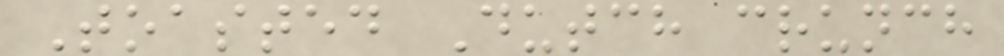Toasted Dutch crunch
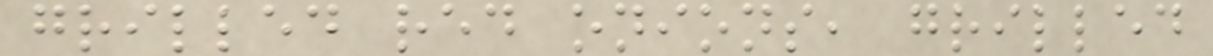grilled red onions, grilled
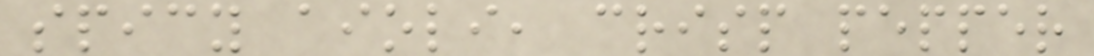spicy aioli, crisp pepper
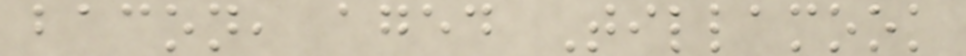bacon, aged Tillamook
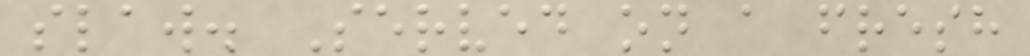slaw. Served on a fresh
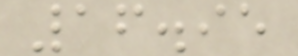16.95
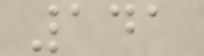141
